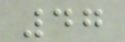47
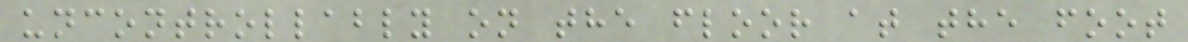uncontrollably on the floor at the foot
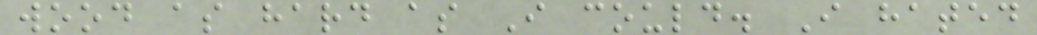wood as hard as I could. I hated
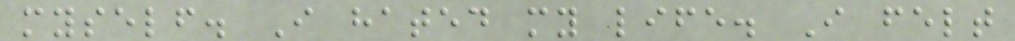myself. I hated my life. I felt
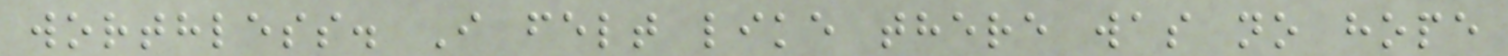worthless. I felt like there was no hope
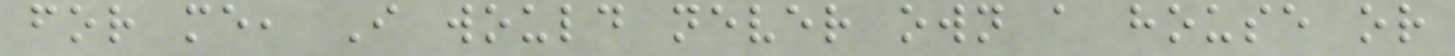for me, I would never own a house or
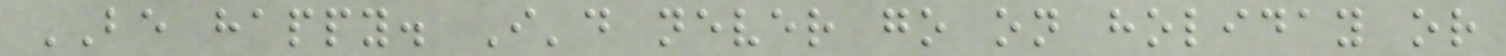BE happy. I'd never go on holiday or
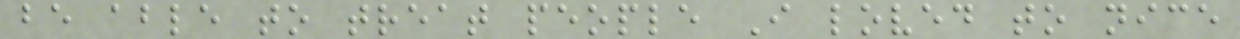be able to treat people I loved to nice
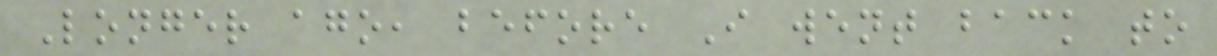Longer ago, before I went back to
